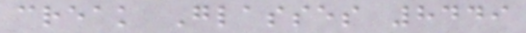creak Glasses 8449
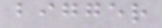bigger
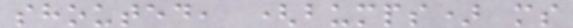shouted, (bumps) ms
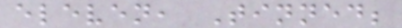eleven, Tinned;
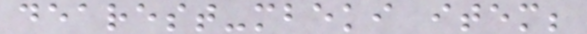dearest-mbeki item;
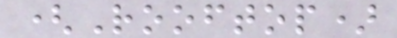(Rooftop)
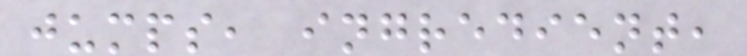jumps, ingredient,
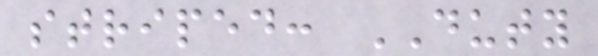striped: DUTY
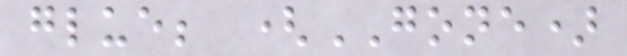glue; (GONE)
